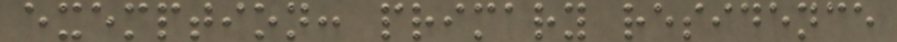exemption: primary residence
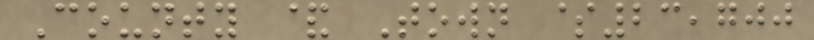County & Town $23,700
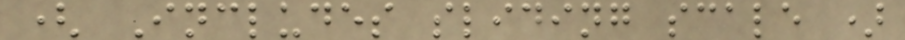( Includes sliding scale )
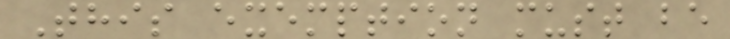This exemption must be
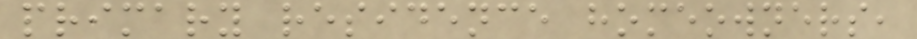primary residence homeowners,
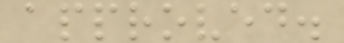approved.
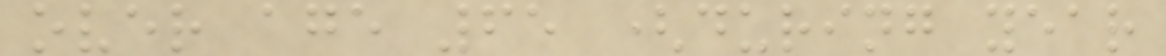over age 65 (during year
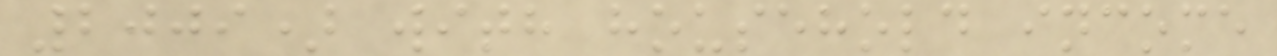2009) with household income
